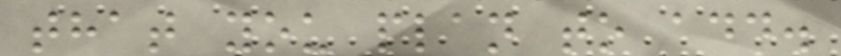that you plan to add.
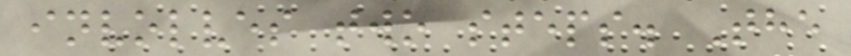involves two steps. The
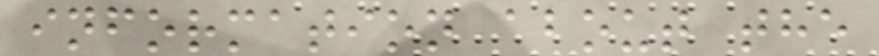information about the
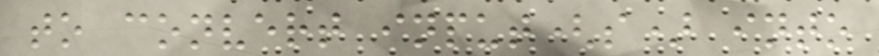to convert input(s) into
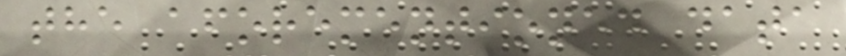the aforementioned data
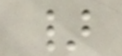}
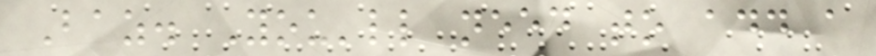Baz. You'll need to add a
